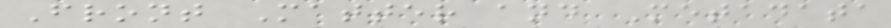Front Matter and Metadata
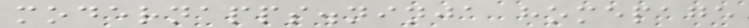modernapps.ninja homepage
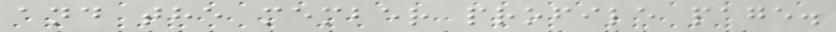and the member profile page.
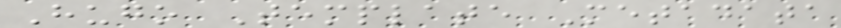Hugo Template Metadata
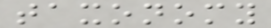taxonomy
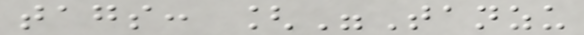tags: ["Tanzu
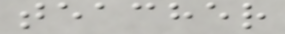teacher
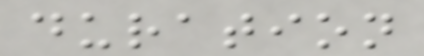duration
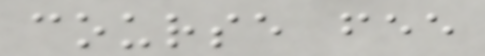course fee
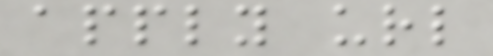apply url
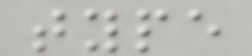type
